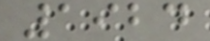1924
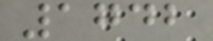1742
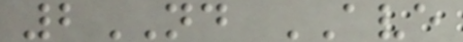2ND AVE
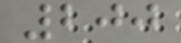200
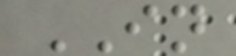IN
